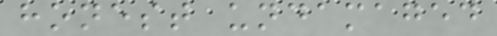honest undamaged
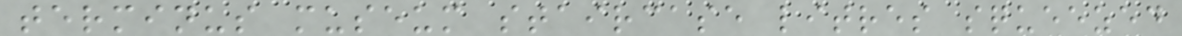terminus museum staircase litres squeezed
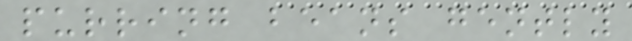purring beans gently
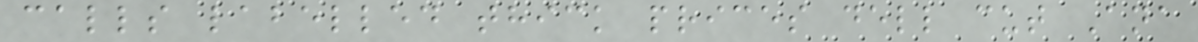calls labelled thick prices dell cut Ana
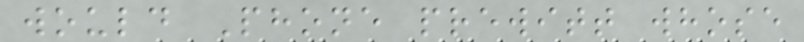would Phone prewitt whose
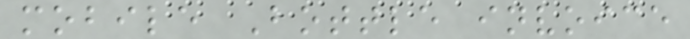mobile Bottle invoice
